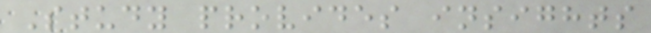Study provides insights
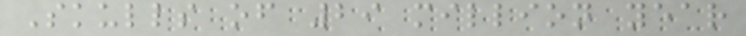Skulls of 29 million year
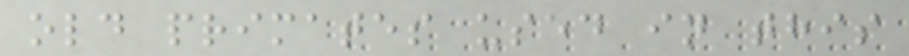old primates used in this
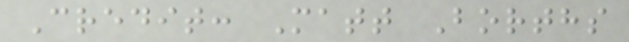Credit: Matt Borths
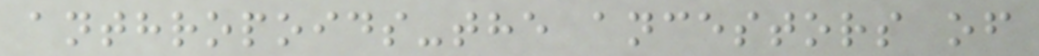anthropoids-the ancestors of
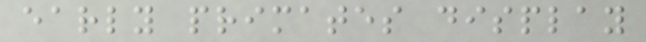early primates display
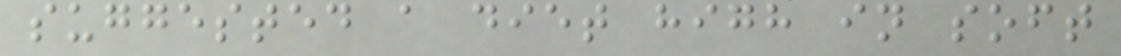suggested a diet high in soft
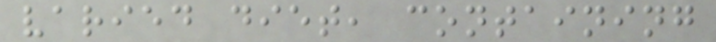varied diet, containing
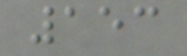153
